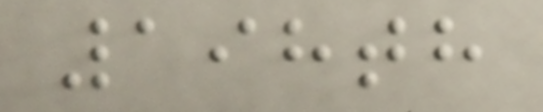198th
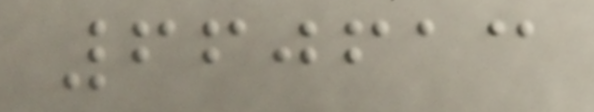660613
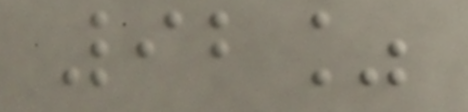92%
